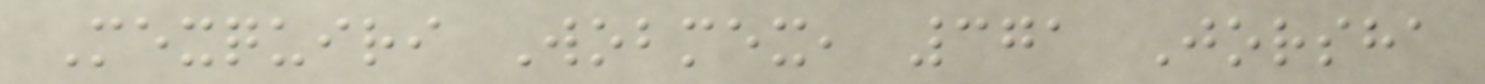Mexquiri Wobmex, 371 Jorsha
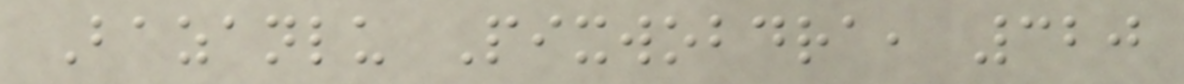Bazanlu Pixwobdra, 320
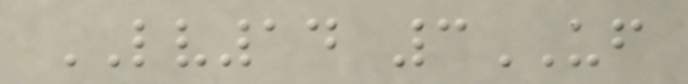LV14 3UF
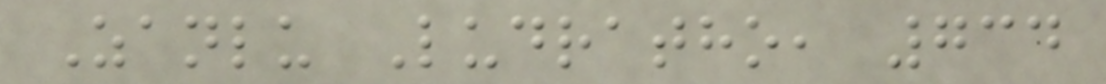Zanlu Ludratho, 734
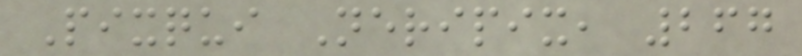Pixqui Neripix, 267
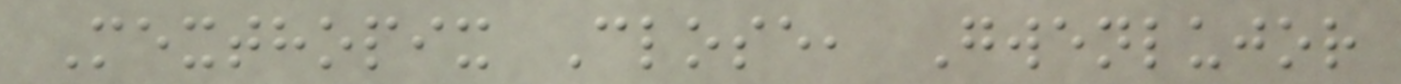Mexthopix Close, Gwenlujor
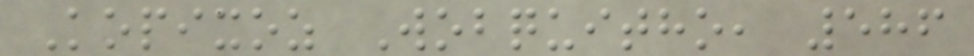Kopixoz Wobquitho, 586
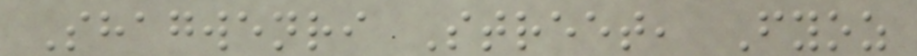Shagwenri Street, Fyoz
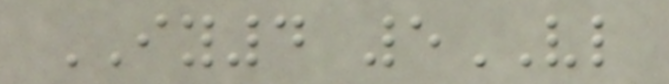IY4 5VL
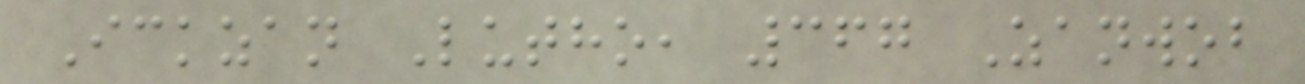Ickzan Lutho, 367 Zanwob
